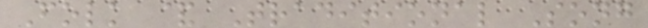Folk & Traditional Song
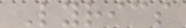Lyrics
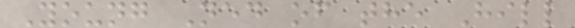Young Ned of the Hill
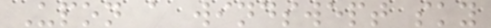Upon a windswept sky
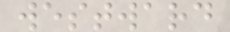westward
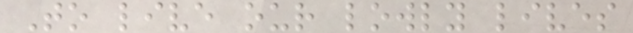To live our lowly lives
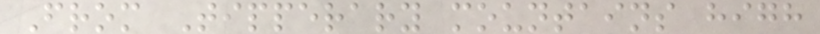From Tipperary mountains high
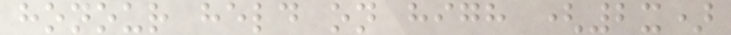honour held on high (2x)
